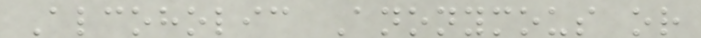Alcoholic Anonymous or
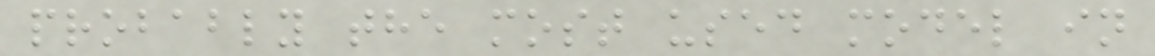probably the most used model in
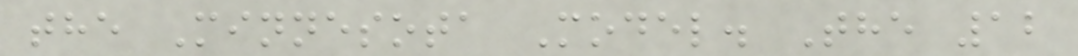the Minnesota Model. The 12
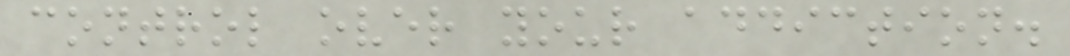control over your addiction.
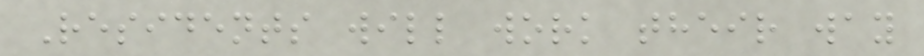Residents will work their way
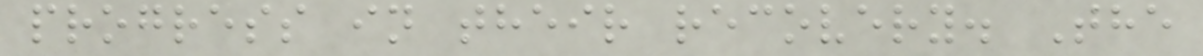progress in their recovery. The
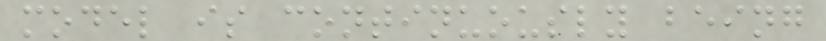model is continuously being
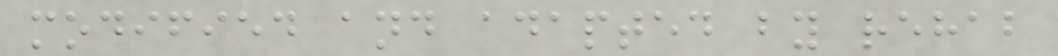modified and adapted by rehab
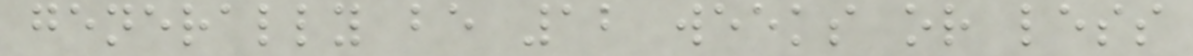generally be 12 weeks or less
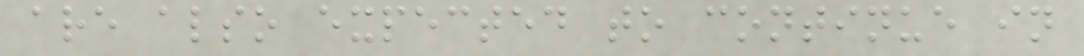are also expected to continue in
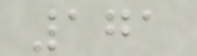171
